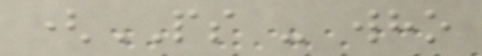(PS - who
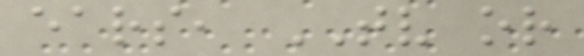ears, TV or
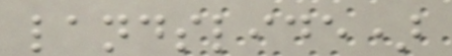landslide)
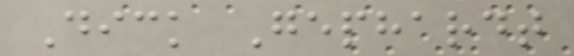Dick Gephardt
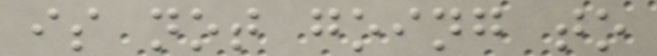is not going to
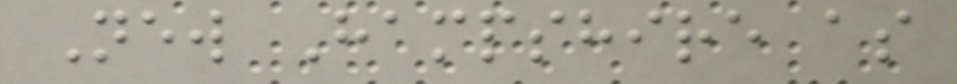New Hampshire as
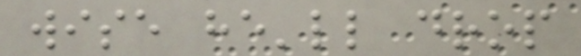wise he'll drop
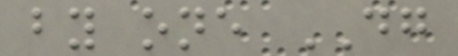by one DG
